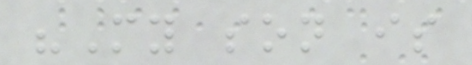"My son is
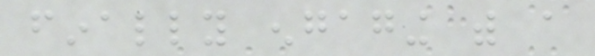finally engaging with a
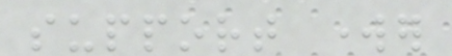support worker
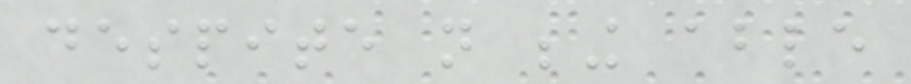despite not being able
